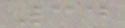34
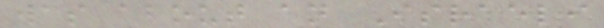was about an Israeli
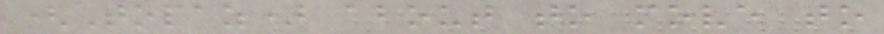(Topaz) about to move to
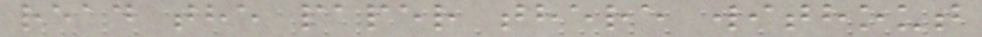read the paper there without
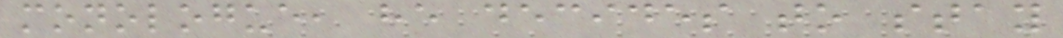monologue, he decides to stay
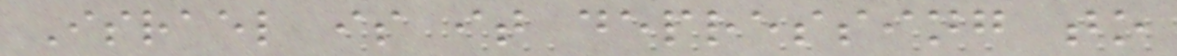Israel is it depressing to
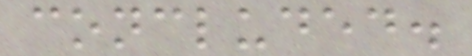concluded.
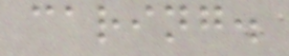caring.
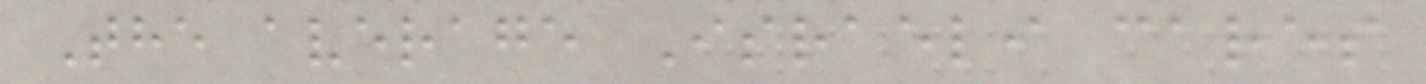The average Israeli cares
